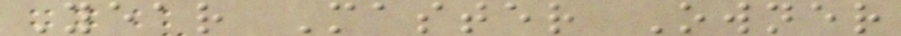Year Master Owner
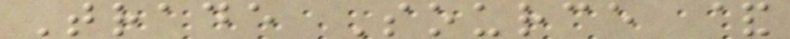Trade Source &
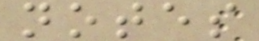notes
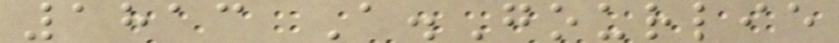1813 A.Gourlie
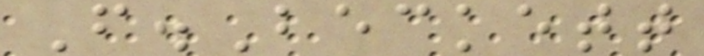F.Beckett
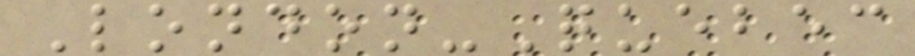London-Quebec
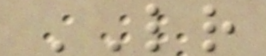LR
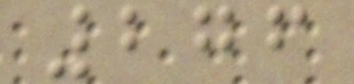276
